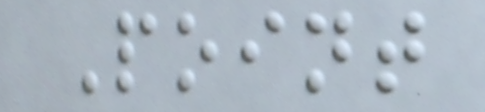Point
